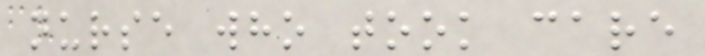nurse who took care
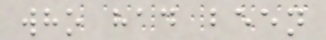who had been
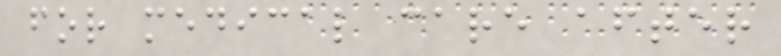for medical care after
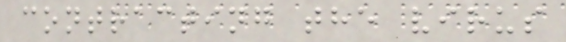contracting the virus
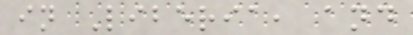in Liberia, and
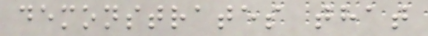demonstrates that
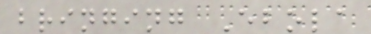bringing Ebola
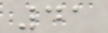41
